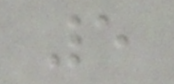5
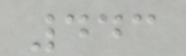443
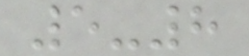5-8
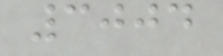3004
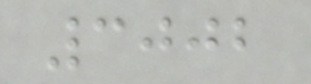3002
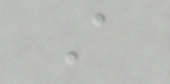A
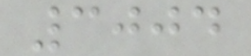3004
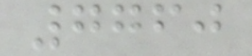7760
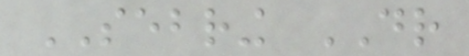SEBRING DR
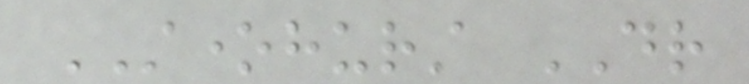STONEHURST DR
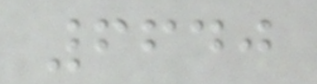6640
